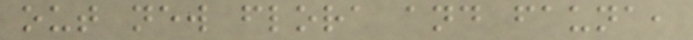out new flora and fauna,
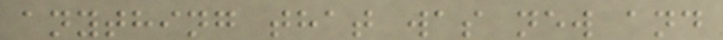anything that was new and
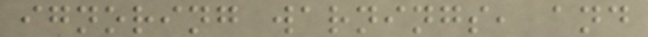ignoring warnings, and
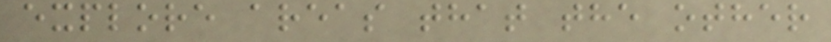explore areas that the other
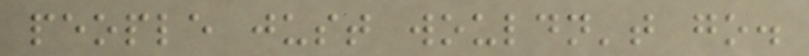people just wouldn't go.
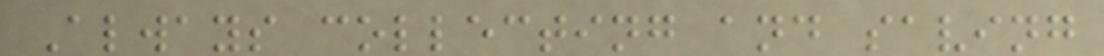Always collecting and saving
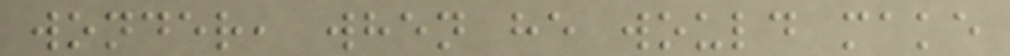wonder, when he would make
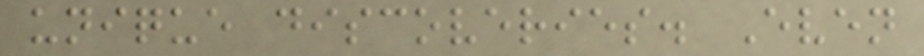unique discoveries. Even
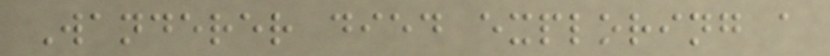Wanderer died exploring a
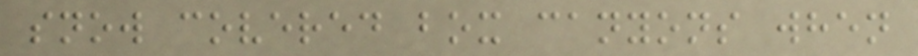snow covered box canyons when
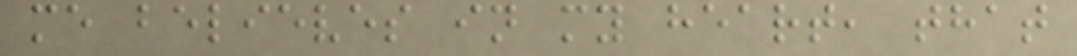me believes in my heart, that
